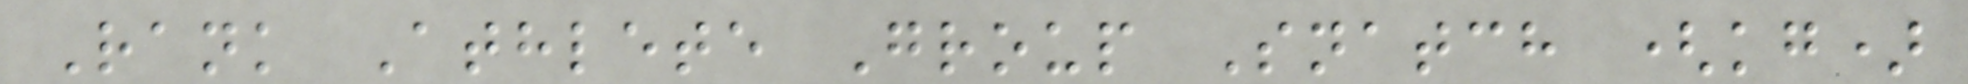Rank Athlete Group Snatch (kg)
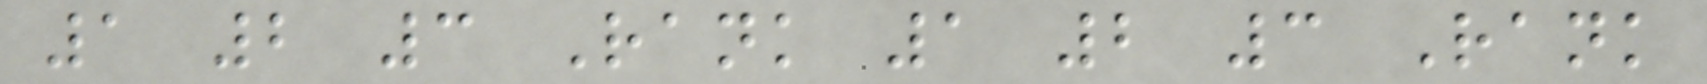1 2 3 Rank 1 2 3 Rank
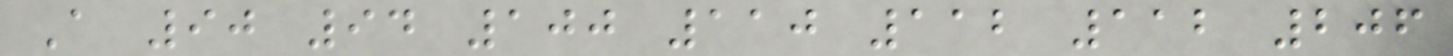A 90 94 100 110 112 112 206
